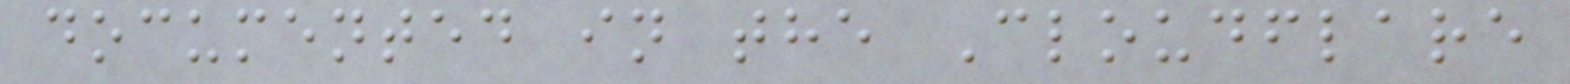documented in the Cloudflare
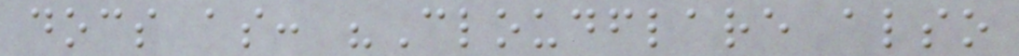docs as: "Cloudflare also
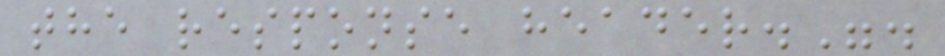the response header.".
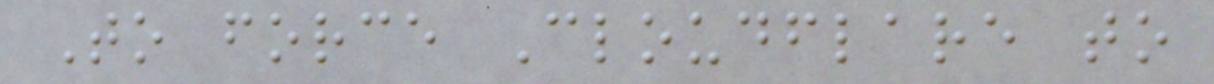To force Cloudflare to
